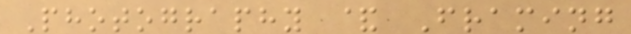Photography & Framing
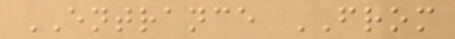ENTRANCE FROM
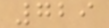729
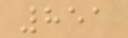851
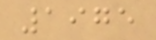1975
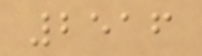2516
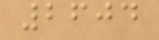2604
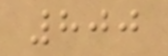800
